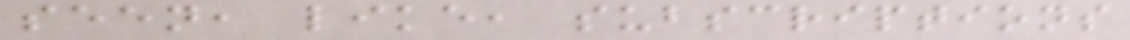seen, like, subscriptions
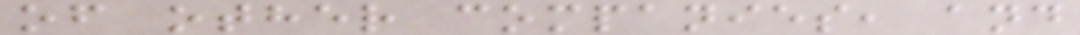of other companies, and
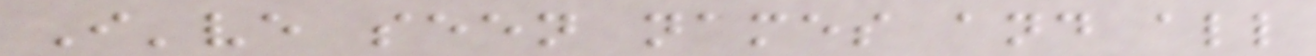I've seen names and all
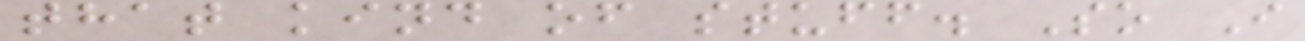that kind of stuff. So I
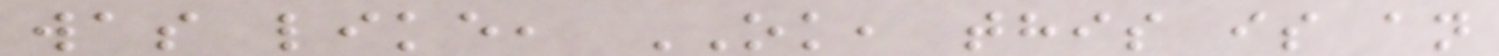was like, OK, this is an
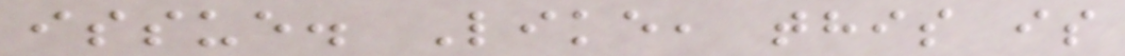issue. Like, this is
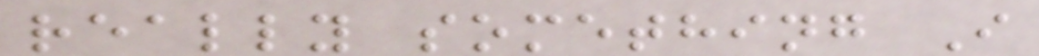really something I
